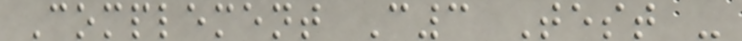Complement C3 Test -
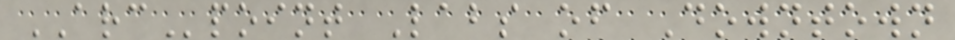ARCpoint Labs of Downtown
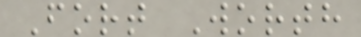Fort Worth
